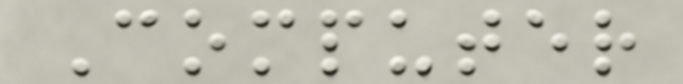Computer
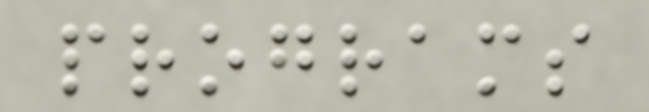programs
